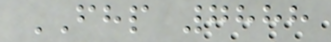FHP 7888
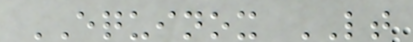EQUINOX LT
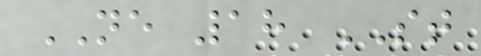NE 18 ST
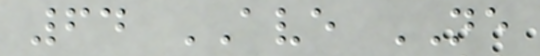64 AVE NE
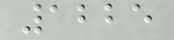1225
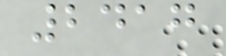2417
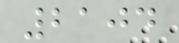2104
